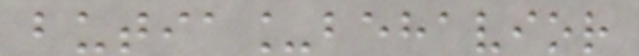butia_behavior
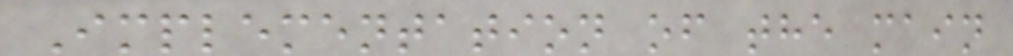Implementation of the main
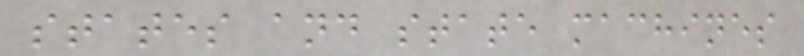states and state machines
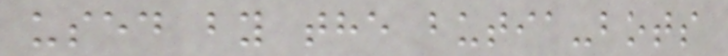used by the butia-bots
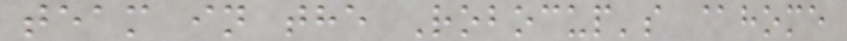team in the Robocup's @home
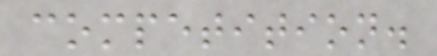competition.
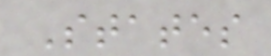States
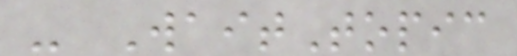- WaitTopic
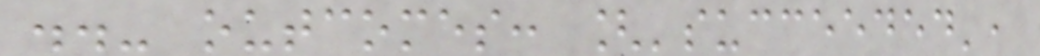..- outcomes: ['succeeded',
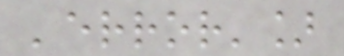'error']
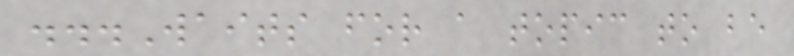...Waits for a topic to be
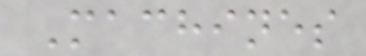Machines
